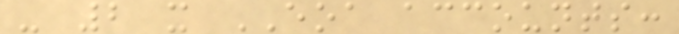- 2 x EOA accounts:
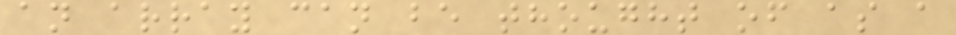an array can be thought of as a
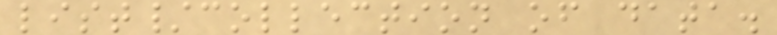list/collection of data.
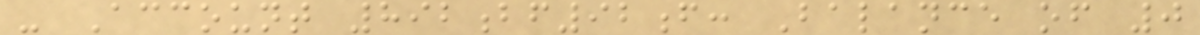- Account 892bf92f: Balance of 0
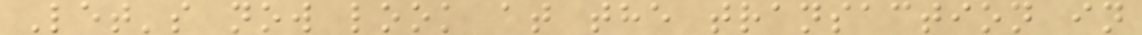Let's now look at the transaction in
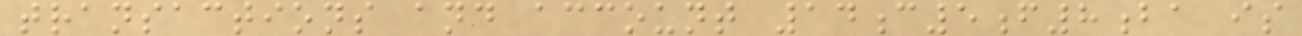transactions and account 14c5f8ba is
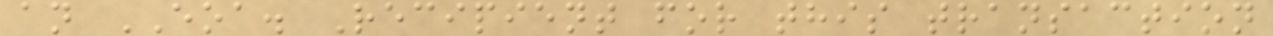an EOA. Recipient for this transaction
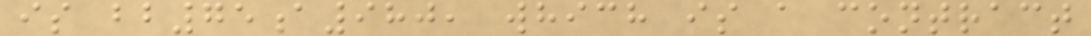is bb75a980, which is a contract
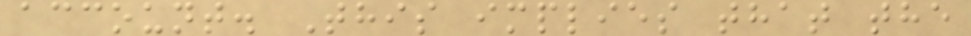account. This implies that the
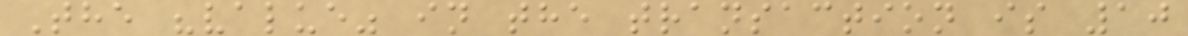The "value" in the transaction is 10
